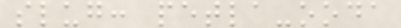slug: petla-ooda
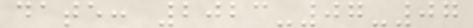date: 2023-07-07
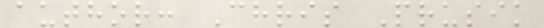author: Chris Prusik
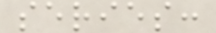series:
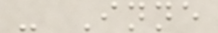- Inne
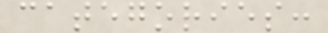categories:
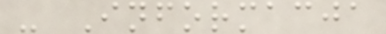- Informacja
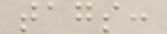tags:
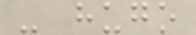- hugo
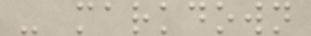- markdown
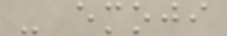- emoji
